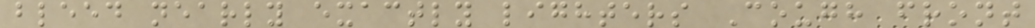bleed nearly exactly lighters Cough front
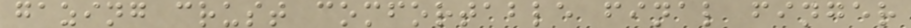gazing crust comfortable final finger
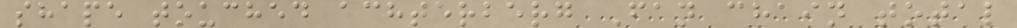shape touched achterberg Fan chain total
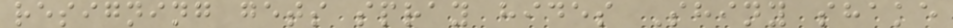resigning gets spray hides Shiny shake
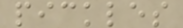pickles
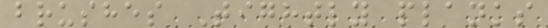brushes Tightly planks
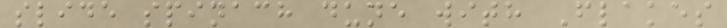slide spinach dune with Flakes
